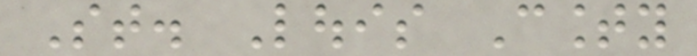St. Louis County
